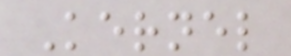Kernel
